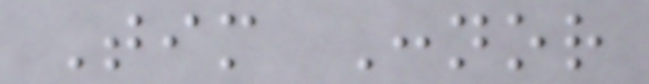Tim Connor
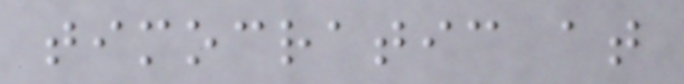timocratic at
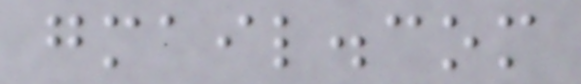gmail.com
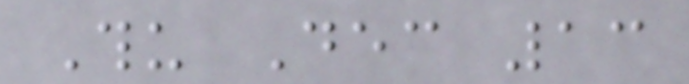Thu Dec 13
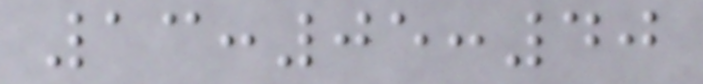13:05:40
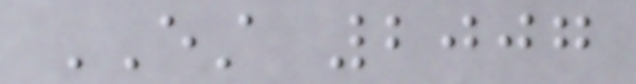EST 2007
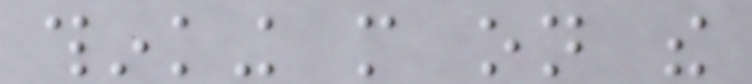thinking more on the
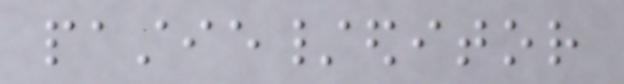pastie/editor
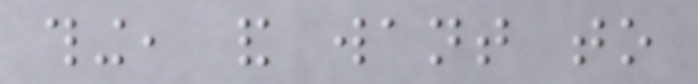thing, and want to
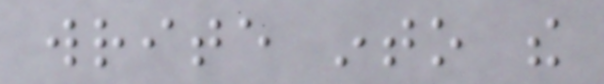write into the
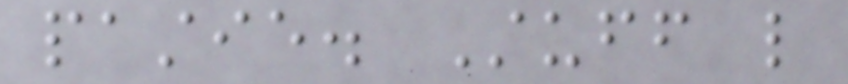pastie. Stuff like
